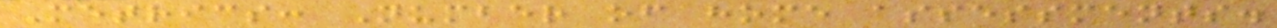Metrics: Number of home assessments.
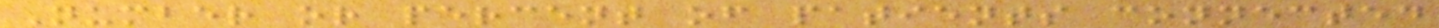Number or percent of patients connected
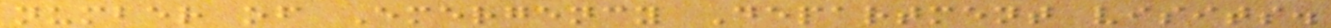number of Emergency Department visits.
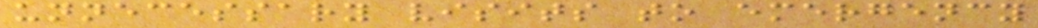unnecessary visits to emergency
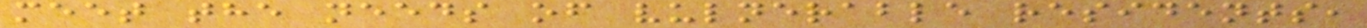meet the needs of vulnerable residents,
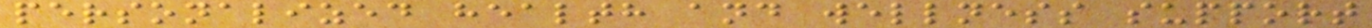personalized health and wellness support
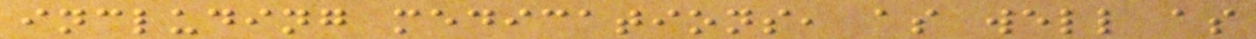including medications, as well as
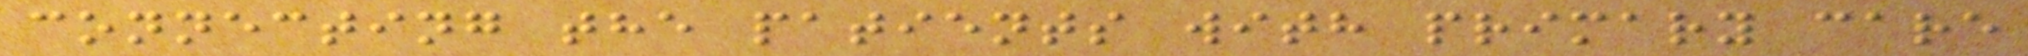connecting the patients with primary care
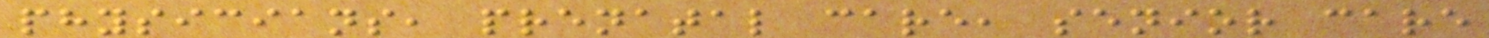physicians, prenatal care, senior care
